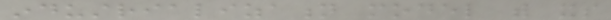industrialization model with its
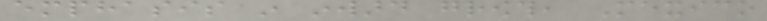emphasis in inward growth, Mexico
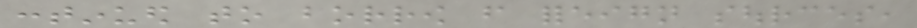continued to borrow from foreign sources,
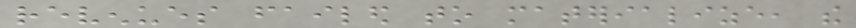revenues failed to materialize, the
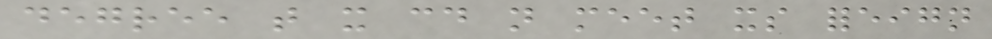degree that it could not meet its foreign
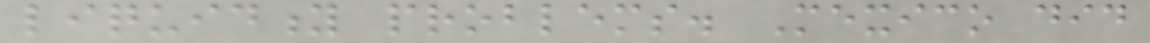liquidity problems. Mexico did
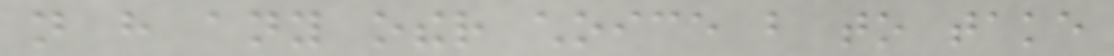not have any other choice but to take
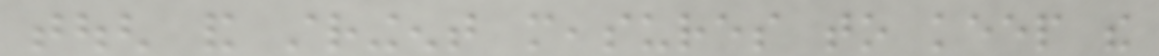tough and stringent measures to keep the
